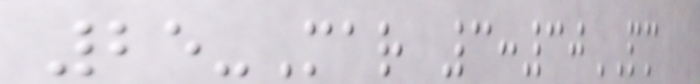25-Mar 3:30PM
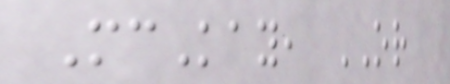McKay, OR
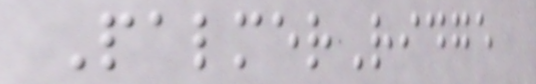PalmerRidge
